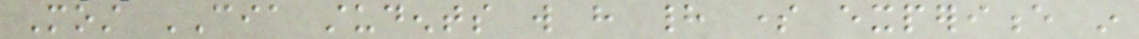Most CIA students will have had some experience in
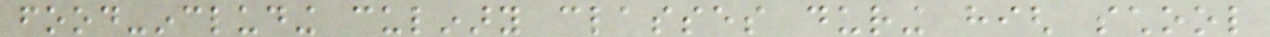food-including culinary classes during high school
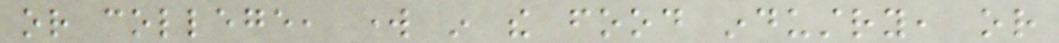or college, work in the food industry, or
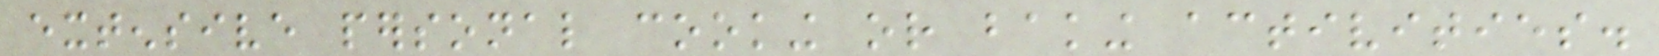extensive personal cooking or baking activities.
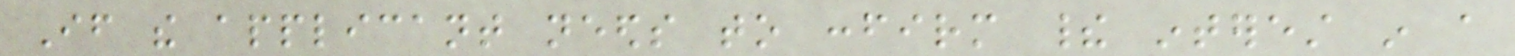If the applicant needs to confirm their interest in a
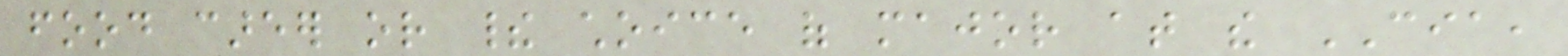food career or their choice of major at the CIA,
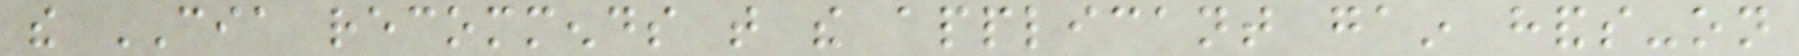the CIA recommends that the applicant gain hands-on
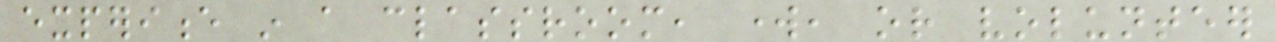experience in a classroom, work, or volunteer
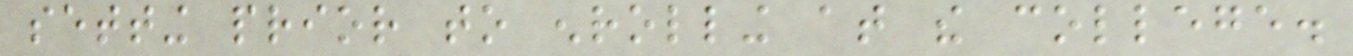setting prior to enrolling at the college.
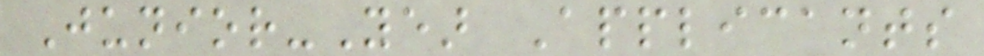Junior-Year Applicants
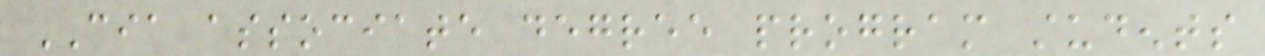CIA associate degree program students
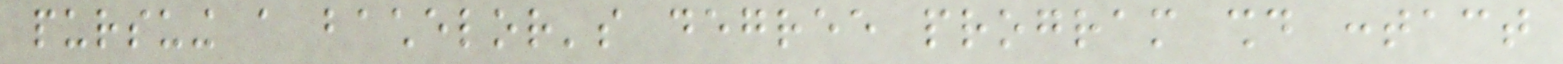pursuing a bachelor's degree program should contact
